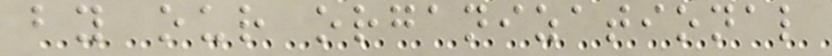by our organizational
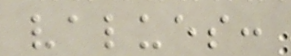values:
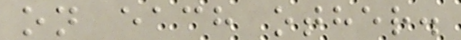on each other.
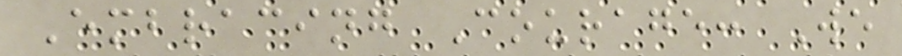Embracing Courage: We
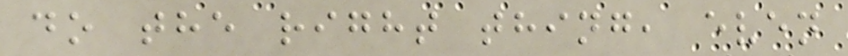do the right thing, even
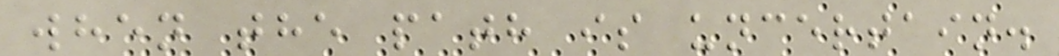when the path is uncertain.
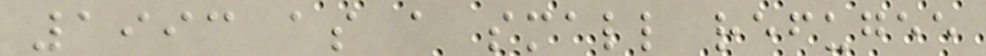1993 as a small refugee
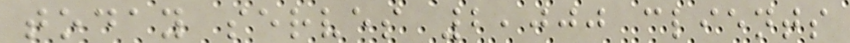today serves 2,000 clients
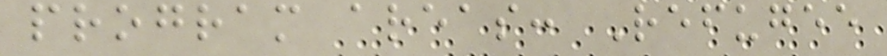program areas: Refugee
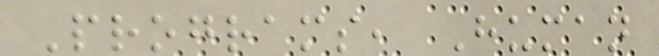Programs, Human
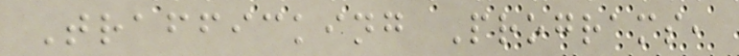Trafficking Programs,
